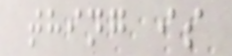thing is
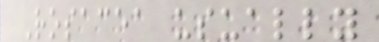Rosacea usually
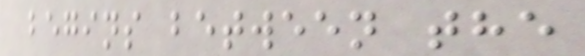begins between the
